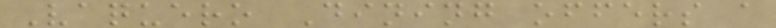Vaquero Dining offers a
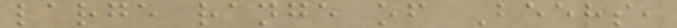large range of Beers,
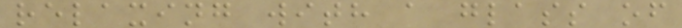relaxing with a glass of
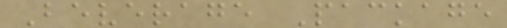Beverage Package
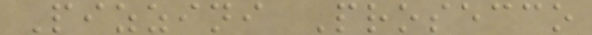Pizzini Prosecco
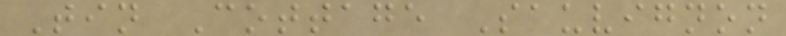Tin Cottage Sauvignon
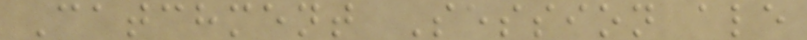Catchment Session ale
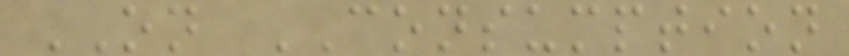ON CONSUMPTION
